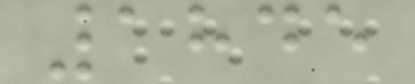1845
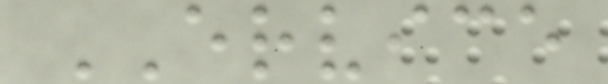ERVICE
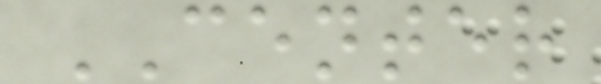CENTER
